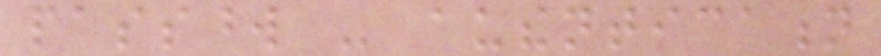password - authentication
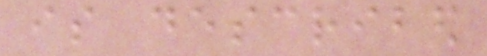is described
